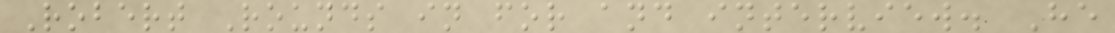Robert Rounds in for and interview. He
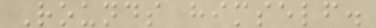Rounds himself.
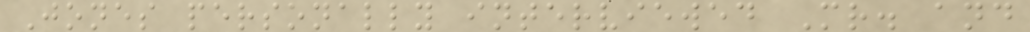Jones personally interviewed Mr. and
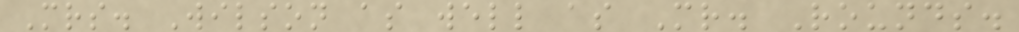Mrs. Wilson as well as Mr. Rounds.
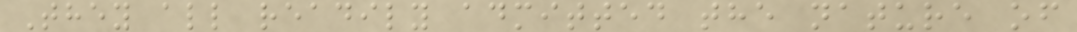They all readily admitted the nature of
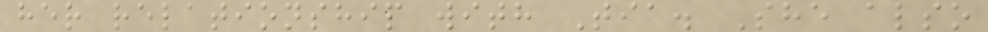her relationship with Tia. She also
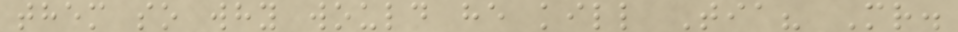them so why would he kill Tia? Mr.
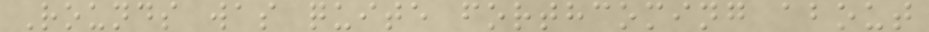Rounds was quite forthcoming about
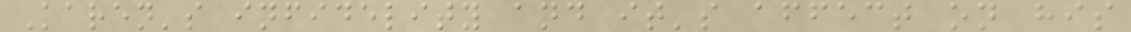Karen's infidelity and it's affect on his
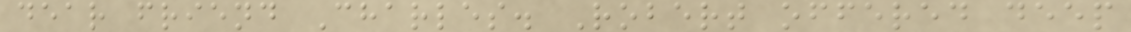dear friend Charles. Robert offered deep
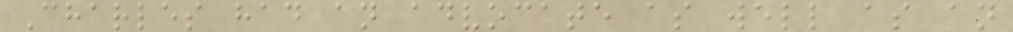Charles had an advocate as well as an
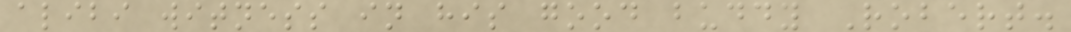alibi witness in his good buddy Robert.
